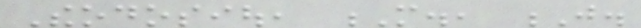Theodosiou, M., J.
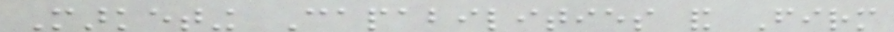Marketing Capabilities and Firm
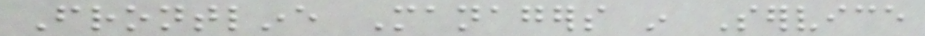Frontline Managers in Service
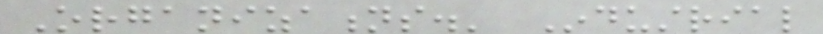Organizations.' Industrial
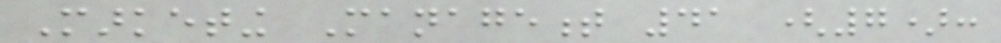Marketing Management 41 (7):
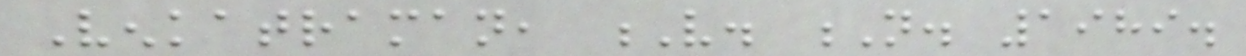Venkatraman, V. N. 1989.
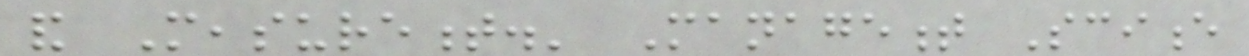and Measurement.' Management Science
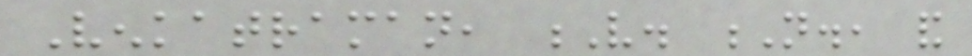Venkatraman, V. N., and
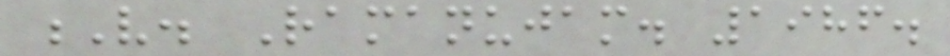V. Ramanujam. 1986.
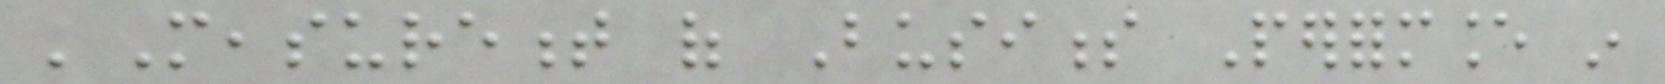'Measurement of Business Performance in
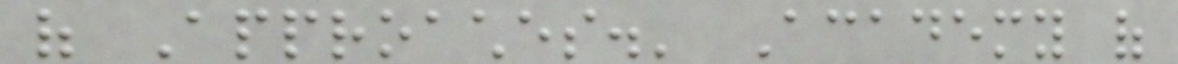of Approaches.' Academy of
